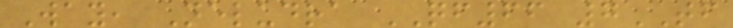Way, Neludra QF66 7TF
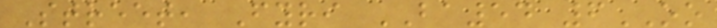Street, Fyri BA54 6OO
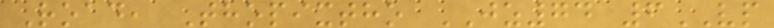Road, Thopixtho JZ74 6VP
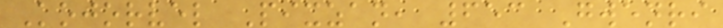Kojorvel Pixzan, 653 Gwenri
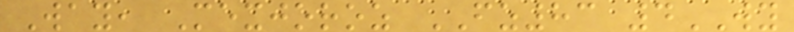Way, Mexjoroz FZ83 4WY
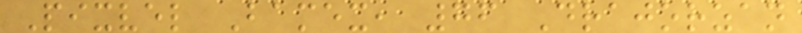Pixvel Bamex, 76 Drajorzan
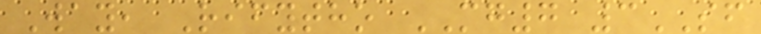Way, Rifytho MG7 3SF
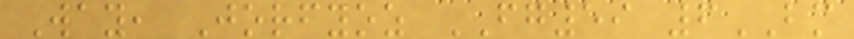Way, Jorfyoz FG59 6BM
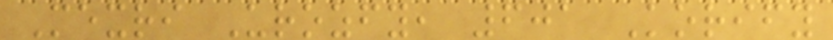Mexri Urozfy, 601 Korify
